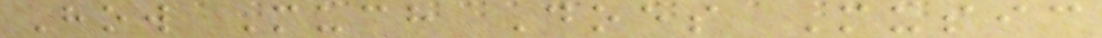How Much Does Music
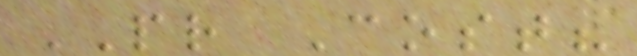PR Cost?
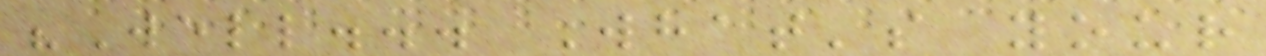"Well... What's your
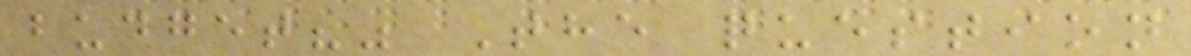budget?" The question
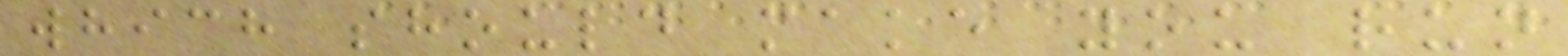which should make you run
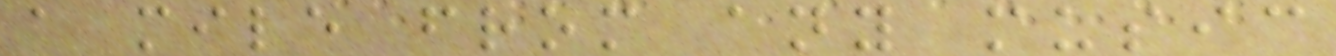a mile from any music
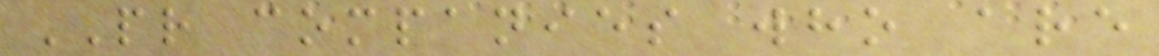PR companies who are
